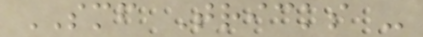SMF Tricks -
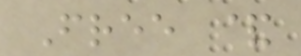Free &
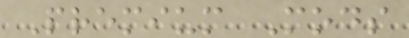Premium Mods
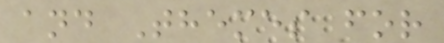and Themes for
